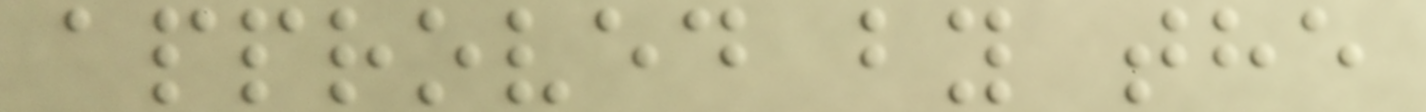approved by the
